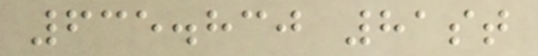635.830 81st
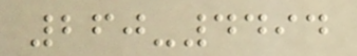260-4494
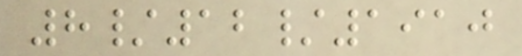8/12/1910
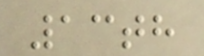13th
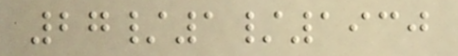27/1/1930
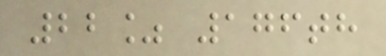22% 176th
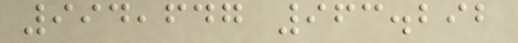994,647 963.292
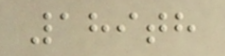189th
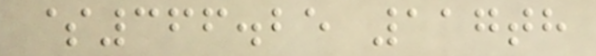$366.25 117th
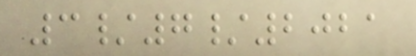3/7/2021
